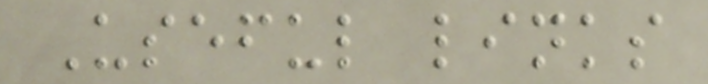Useful links
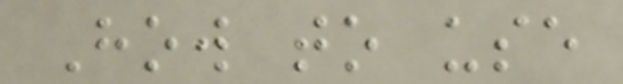How to use
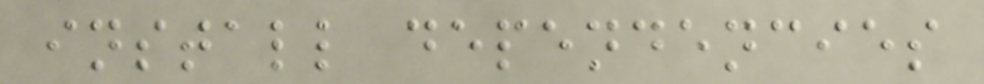install dependencies
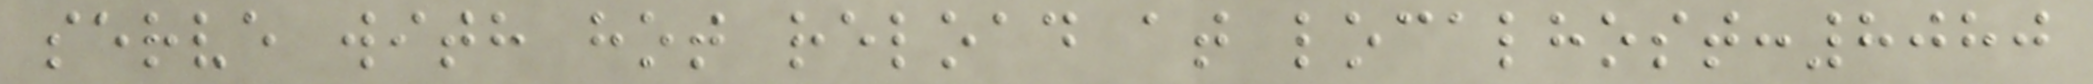serve with hot reload at localhost:8080
